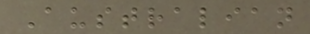Australian
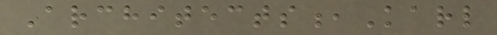Architects,Karl
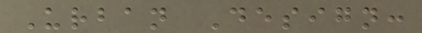Urban Design:
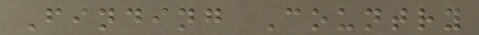Finding Country
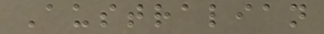Australian
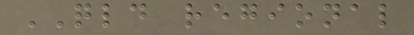QLD regional
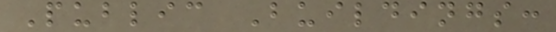Public Buildings:
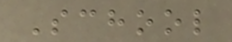School
